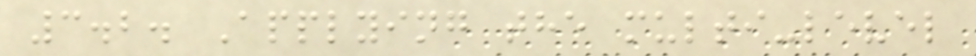3.2. Applying the multi-level
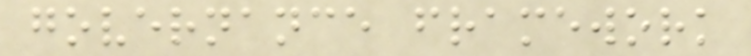governance framework
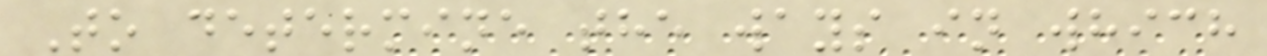To determine the ways in which
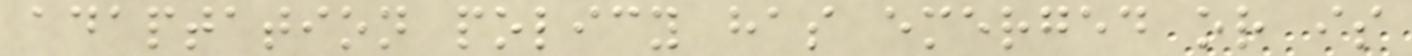adaptation policy has emerged or is
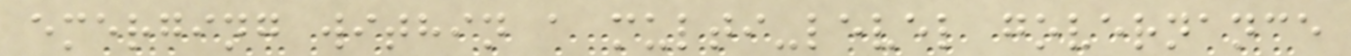emerging within a multi-level governance
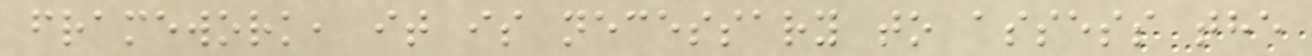framework, it is necessary to assess the
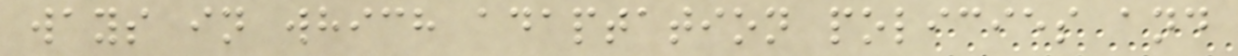ways in which adaptation policies and
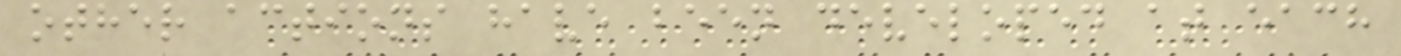other actions have been developed at each
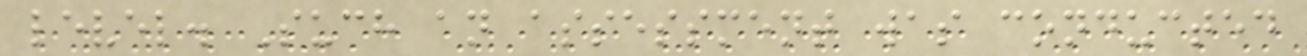level. Such an assessment was conducted
